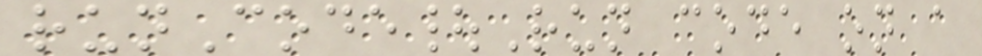runCode|Run code on a
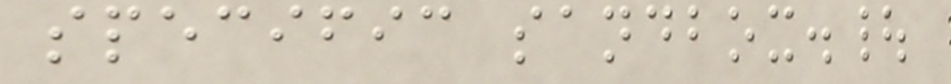specific sandbox.|
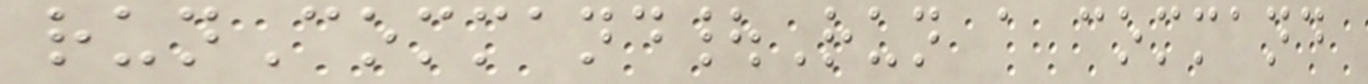runCommand|Run a command
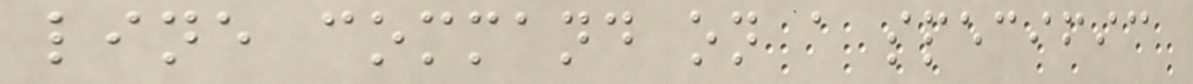line command on a specific
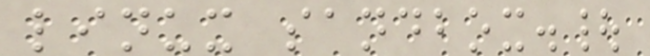linux sandbox.|
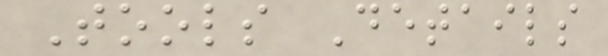Tools Details
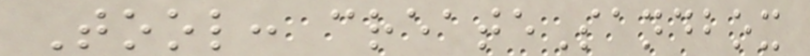Tool: createSandbox
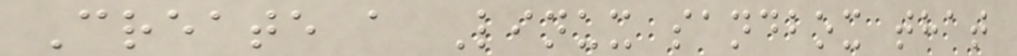Create a Linux sandbox that
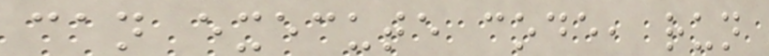can execute code, run
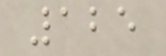125
